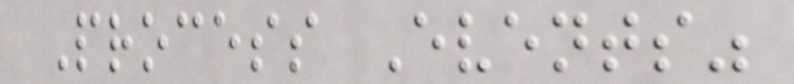Process Events"
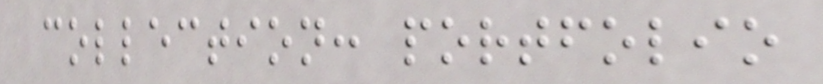collection: portfolio
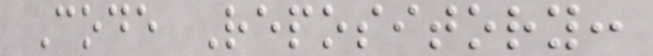Code Repository:
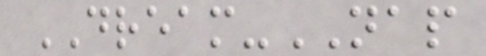DREAM-NAP
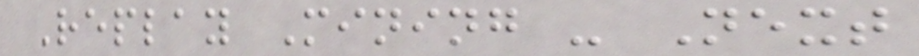Replay Mining - Next
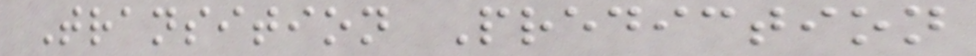Transition Prediction
